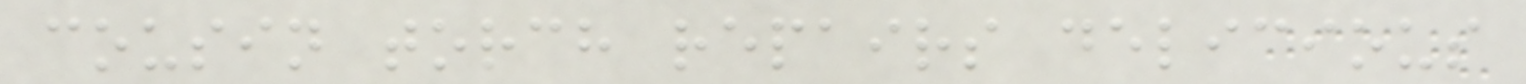cousin torch repairs delicious
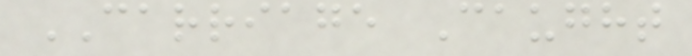CARRIAGE Caught
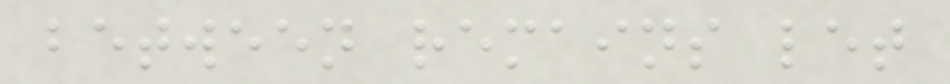between remains let
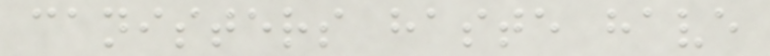canisters haste have
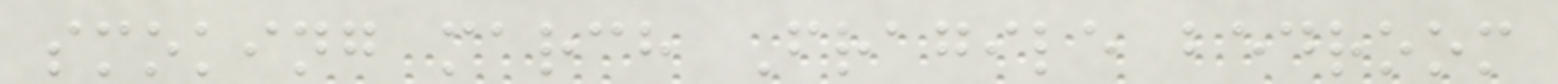smoking march Fragile bedroom
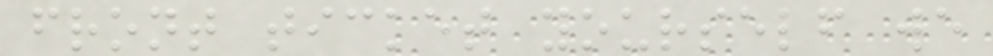front ticket yourself we
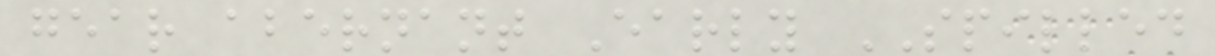gear abernant Early SPILLED
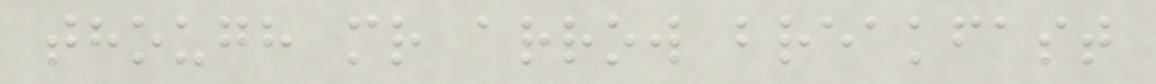though mr arrow breakfast
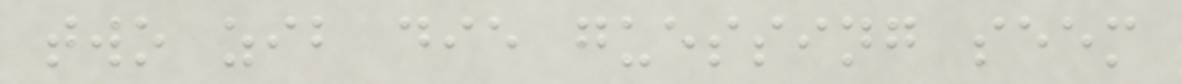two zib die guessing seem
